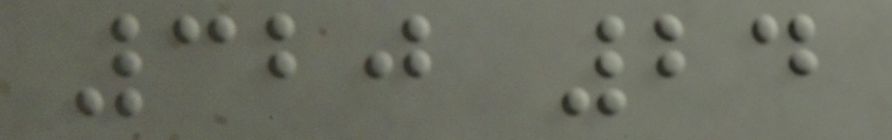320 24
